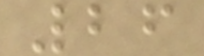26
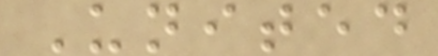United
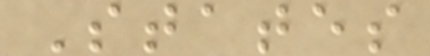States
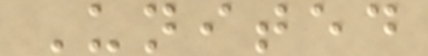United
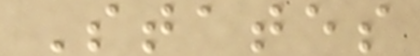States
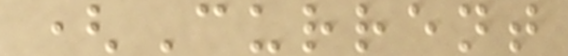(Current
